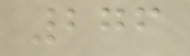276
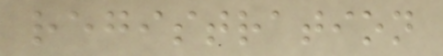registration
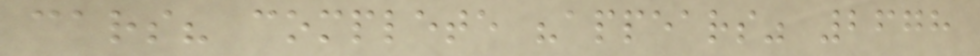cars? complete "appears" 2678
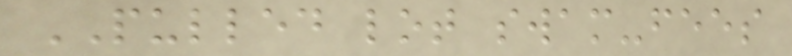PULLED lot swam-fees
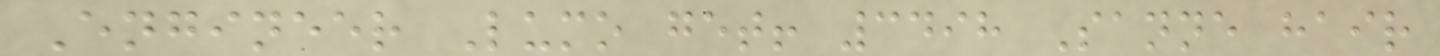Engineer Lumo get! 3498 Sanne hair
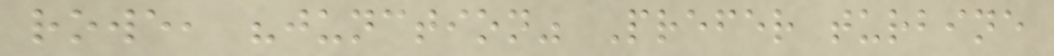rowe, "junction" Prefer turbine
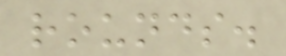rounds.
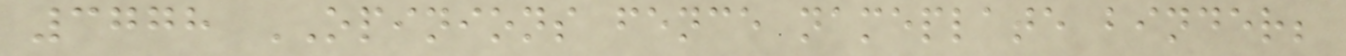3778 OPINIONS fence nameplate binder;
